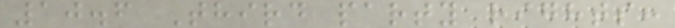10.6 Third party rights:
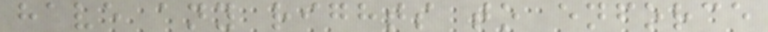have any rights to enforce
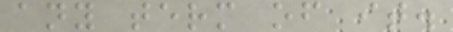any term of it.
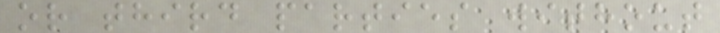or third parties without
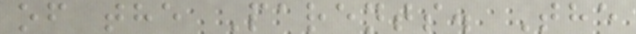of the Parents. The
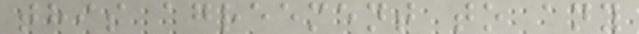this agreement to any
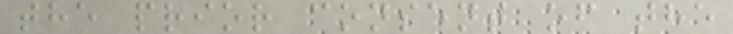the prior consent of the
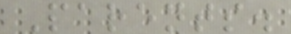Parents.
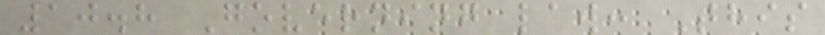10.8 Governing law: This
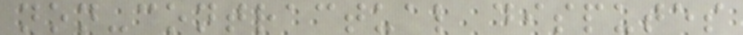non-contractual disputes
